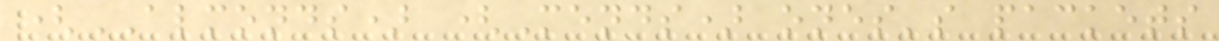(ALMONDS) (Mends) ones's packets
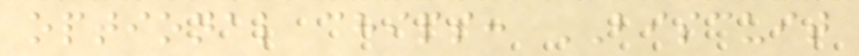optional chips: BISCUIT
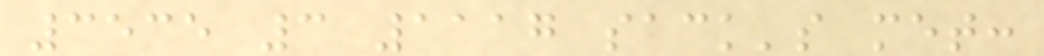3535 3 1117 sack's met:
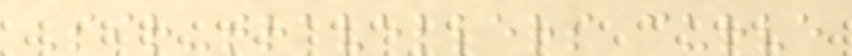Sir-travellers curve
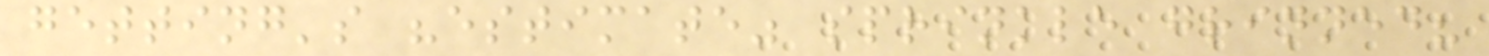getting's "estimate" sprinkle grinned?
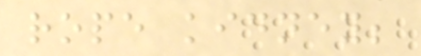rope kidney;
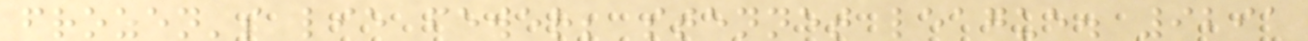frozen's lie fewer; stennet league. 9291
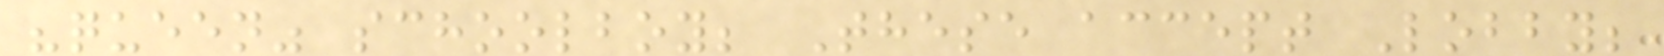"queen" schoolboy; These accept Lobby;
